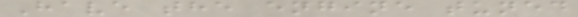Have the engine tuned
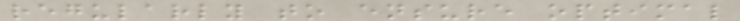regularly to ensure optimal
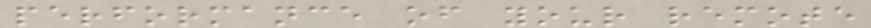performance of your remote
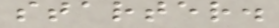starter.
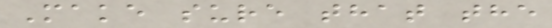Make sure that the
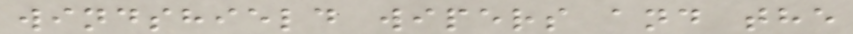windshield wipers and the
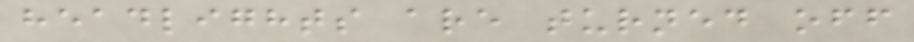headlights are turned off
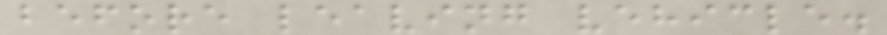before leaving vehicle.
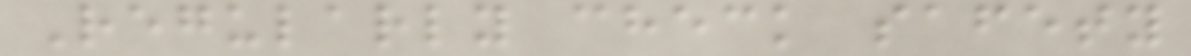Regularly check safety
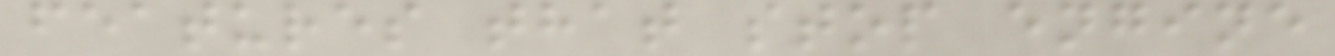features that stop engine
